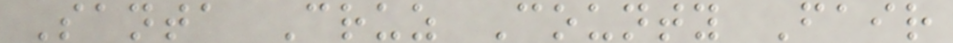Santa Cruz County Fair
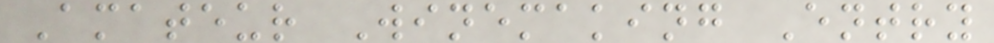Amateur Winemaking Entry
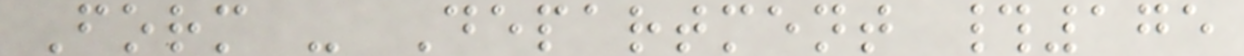Form - Department #175
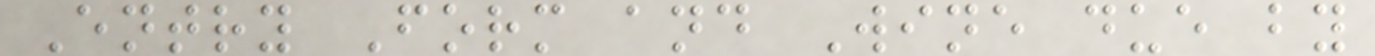Entry Form and Wine due by
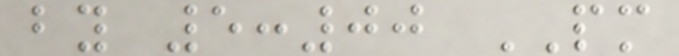by 5:00 PM
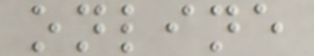online
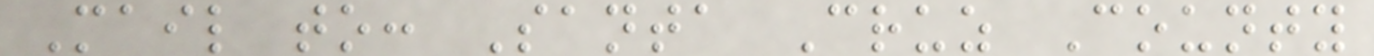Mail to: Santa Cruz County
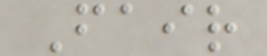Fair
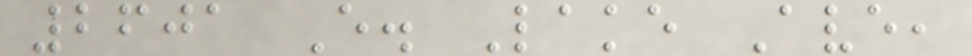2601 E. Lake Ave,
